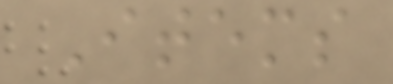Items
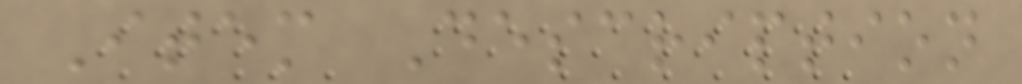Item Description
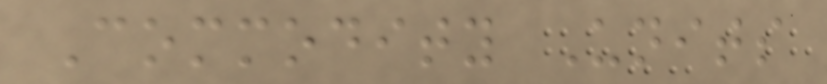Commodity Units
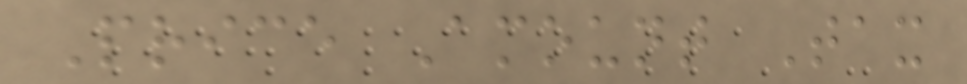Price Amount Tax
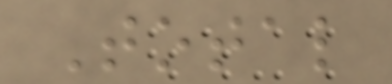Total
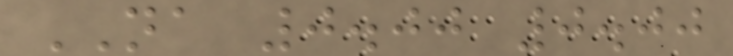NA 0.00 0.00
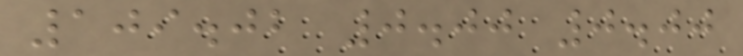109.02 0.00 0.00
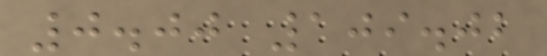0.00 109.02
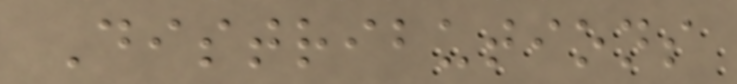Distributions
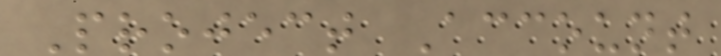Project Account
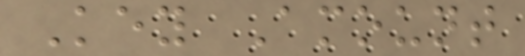Key Amount
